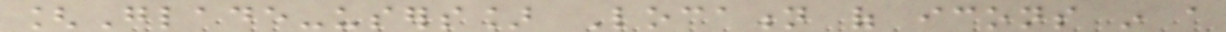[Glade-users] Location of icons in a
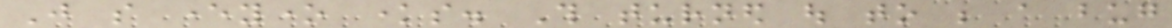Just so everyone knows. This turned out to be a bug
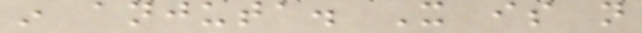in anjuta. It is not
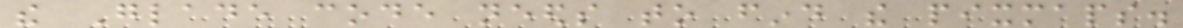the Glade code needs to find the pixmaps.
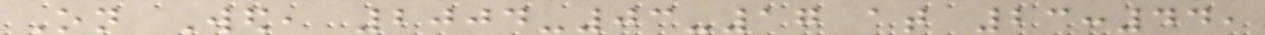On Wed, 2004-03-17 at 23:44,
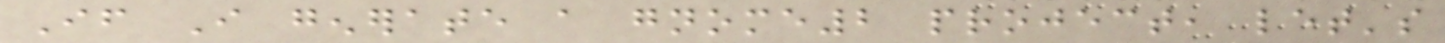If I generate a gnome2 project, let's
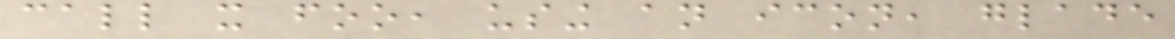call it foo, using an icon, glade
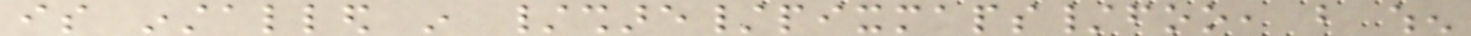is installed in /share/pixmaps/foo, but when
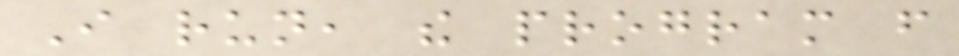I run, the program from
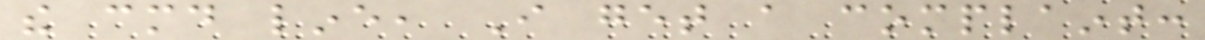the cmd line, I get a complaint:
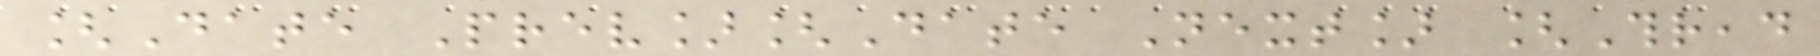[Date Prev][Date Next] [Thread
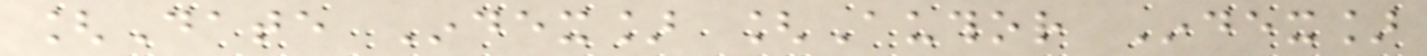[Date Index] [Author Index]
